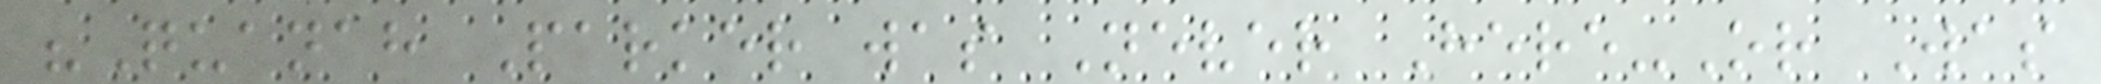"Quanah Parker was Never Here-Or Was
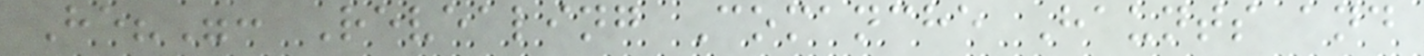He?": Revealing Comanche Haunts and
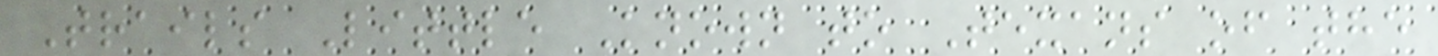Trails Little Known to Texans of the
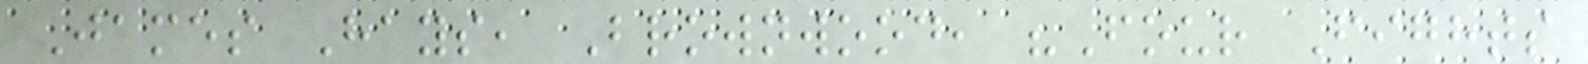James Hays, Brownwood, "Four Fights
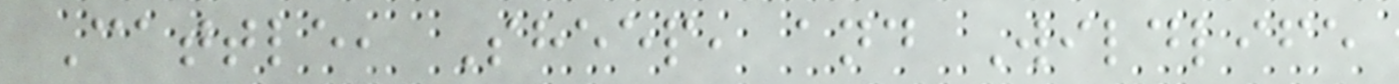Cattle, Sheep, and Wildlife
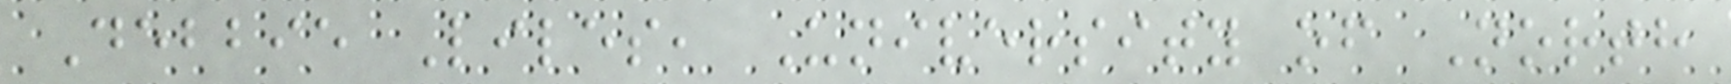Debbie Liles, University of North
